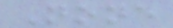None
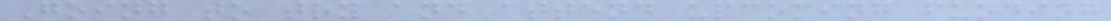Going to try and attend upcoming funding
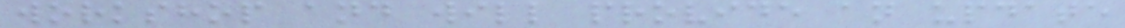workshop and will provide an update
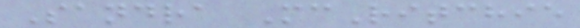Sandra McRitchie
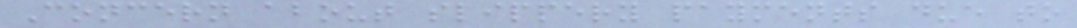Concern about slippery payments due to
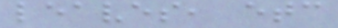leaves, etc
